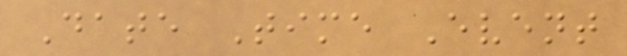Date Time Event
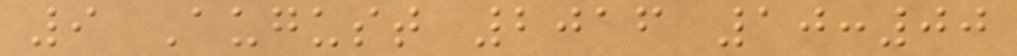9 August 2016 10:00
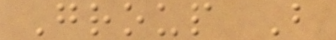Group B
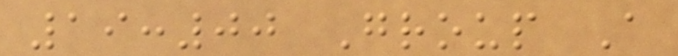19:00 Group A
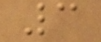3
